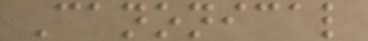Canonical
